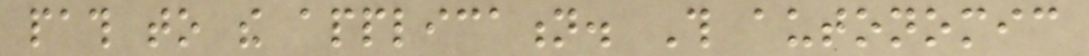path to the application. This autonomic
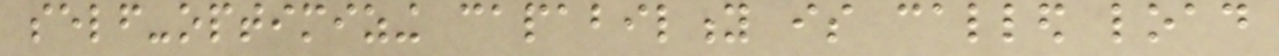self-optimizing capability is called load
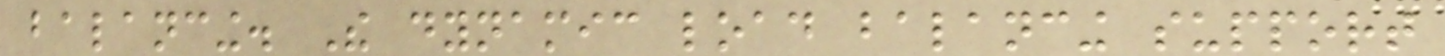balancing. The dynamic load balancing support
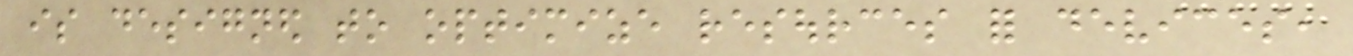is designed to optimize resources for devices,
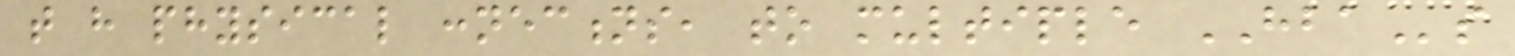that have physical connections, to multiple HBAs
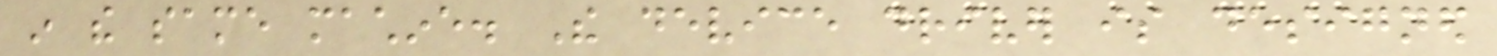in the same machine. The device driver is designed
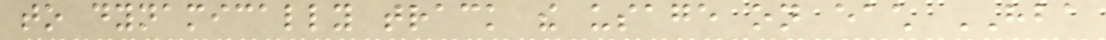to dynamically track the usage on each HBA
